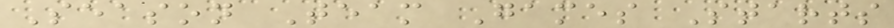Season Team Games Starts
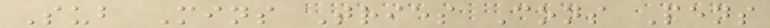Sub Mins Tries Cons Pens
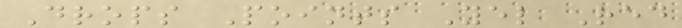Drops Points Yel Red
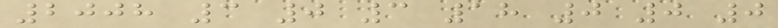2008 3 0 3 18 0 0 0
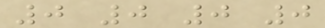0 0 0 0
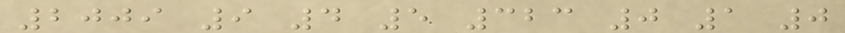2009 9 4 5 323 0 1 0
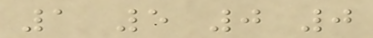1 5 0 0
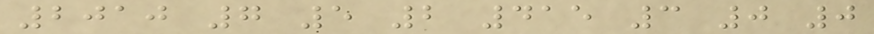2010 7 5 2 415 3 0 0
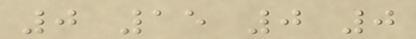0 15 0 0
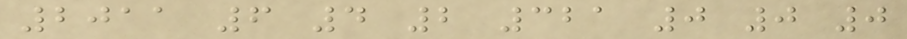2011 6 4 2 321 0 0 0
